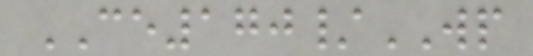CE170/WP
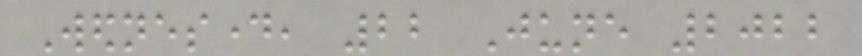Wednesday, 22 June 2022
